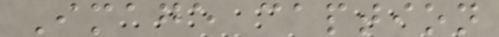Image caption
